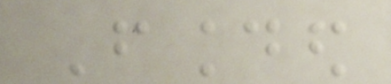Founded
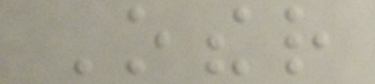Other
